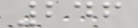246
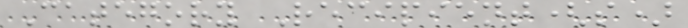Category Recipient(s)
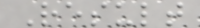Result
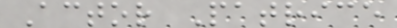Actor Patrice
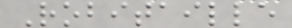Robitaille
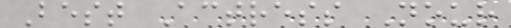Best Actress Nour
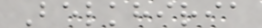Belkhiria
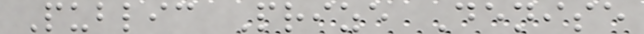Public Prize Denise
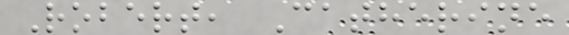Robert, Catherine
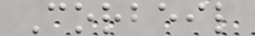Corbeil
